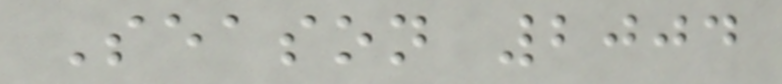Season 2004
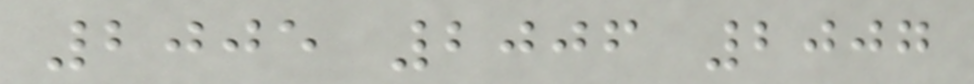2005 2006 2007
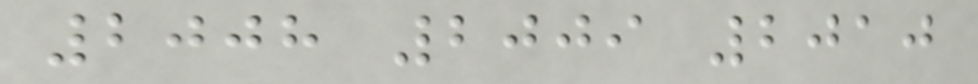2008 2009 2010
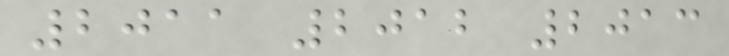2011 2012 2013
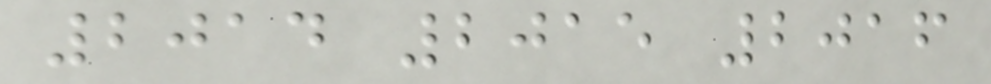2014 2015 2016
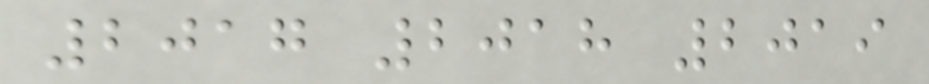2017 2018 2019
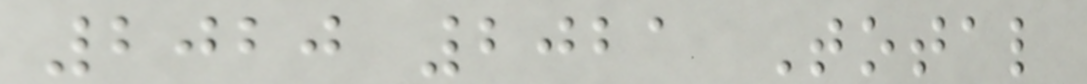2020 2021 Total
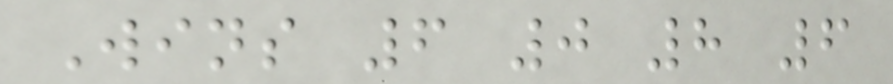Wins 6 0 8 6
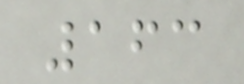163
